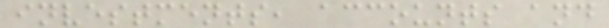investments, accounts and
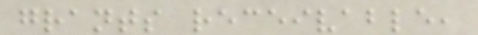grants receivable,
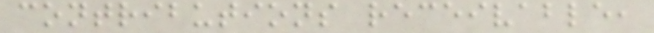contributions receivable,
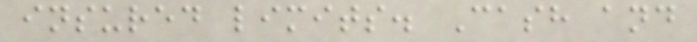insured limits. Cash and
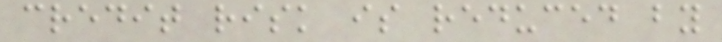credit risk is reduced by
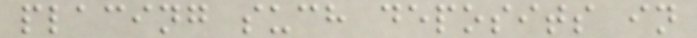placing such deposits in
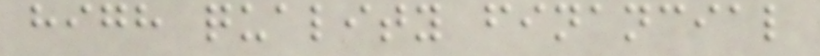high quality financial
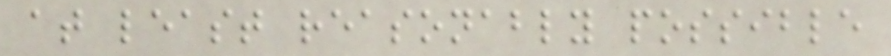at least reasonably possible
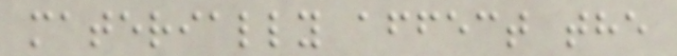materially affect the
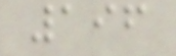196
